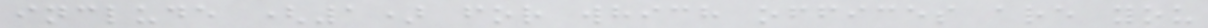include (1) for which offices are you
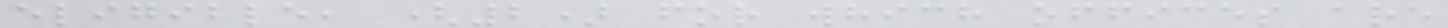eligible, (2) for which offices are
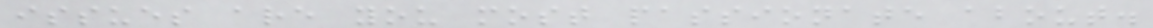issues are you most passionate about.
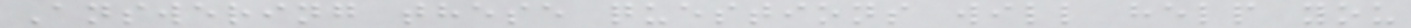Answering these questions will help you
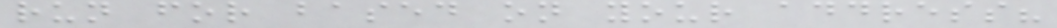run for based on your address?
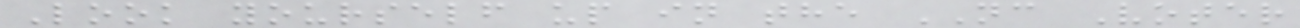Look yourself up in the NC Voter
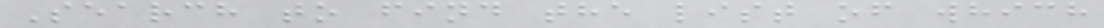Search to find the list of which
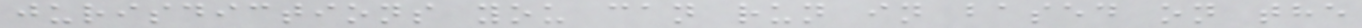jurisdictions you can run in based on the
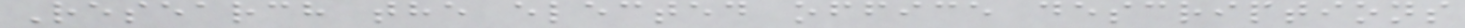Research the elected office descriptions
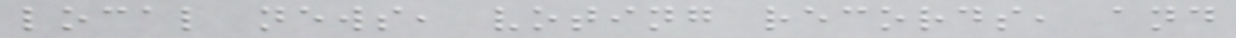local news, voting records, and
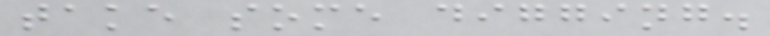take some digging.
